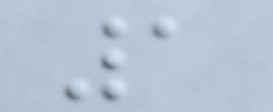1
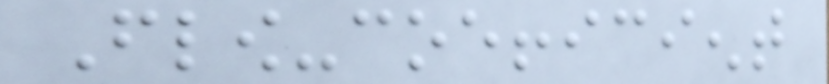Flow-coefficient
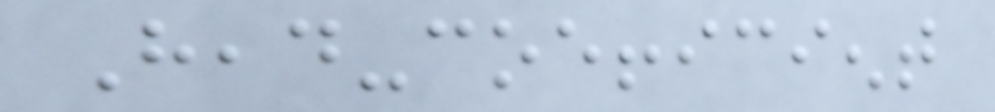Head-coefficient
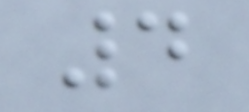4
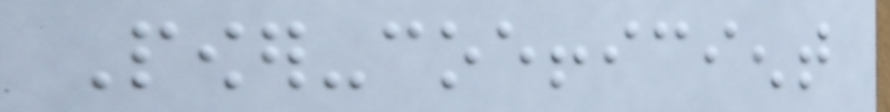Power-coefficient
